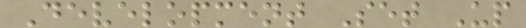Development Set Up
